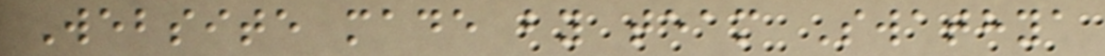Website made by team Swathya
